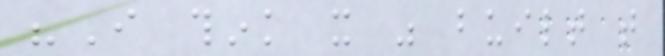"I think it was built that
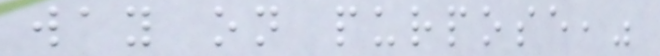way on purpose,"
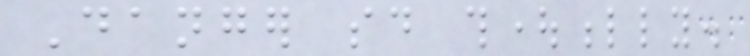Danger said thoughtfully.
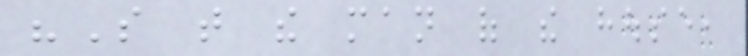"So that the man of the house,
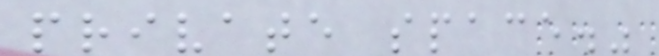private space."
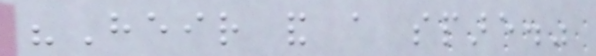"Heir and a spare."
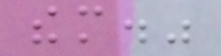them."
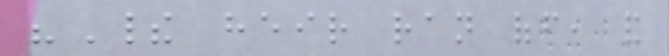"Their heir ran off, and
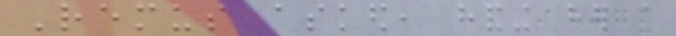Remus asked, handing her a
